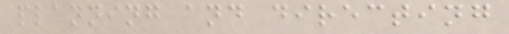planning and directing
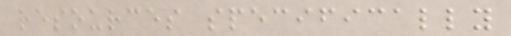resources specifically
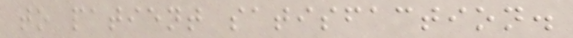to patient satisfaction.
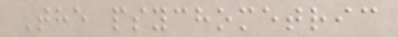The psychometric
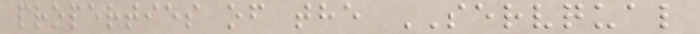properties of the SERVQUAL
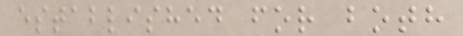established for both
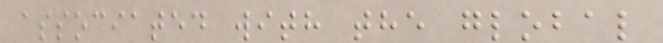associated with the global
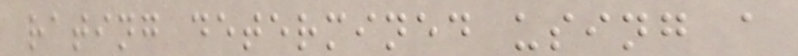rating determined using a
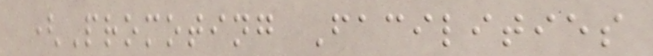(Promoting Facilities
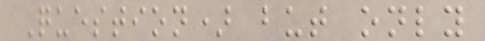Question) but only
